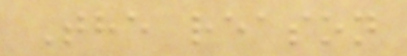The reason
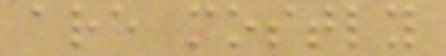are mostly
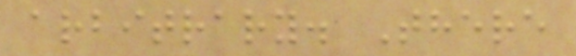arbitrary. There
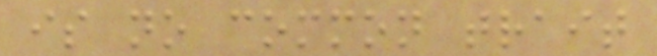is no common trait
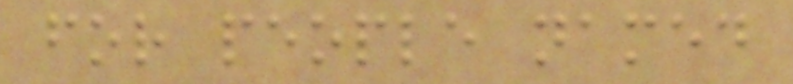for people named
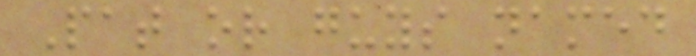Pat or guys named
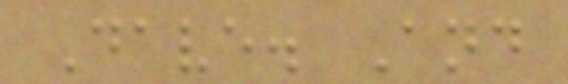Dave. And
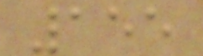155
